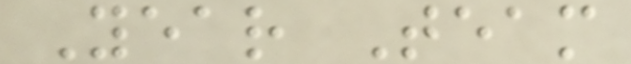Year Team
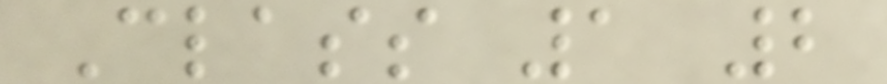Class 1 2
